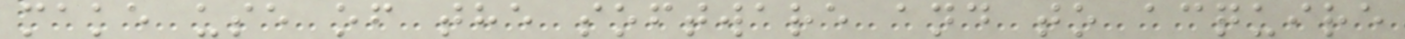make use of the software and to acquire
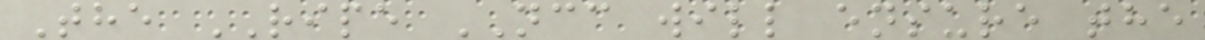The RIPE NCC will ensure the
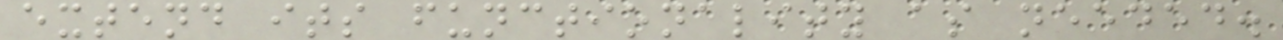extend its functionality as needed.
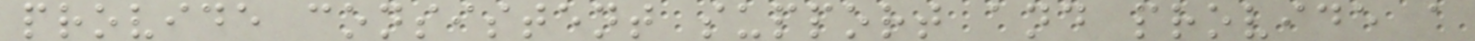provide consistent support and provide a
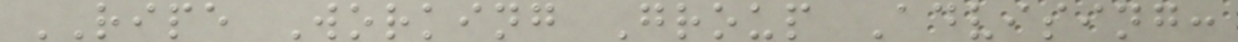RIPE Working Group Advising:
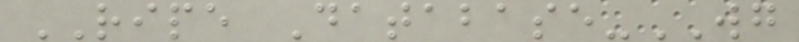RIPE Database-WG
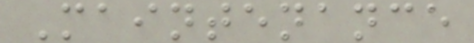Maintenance
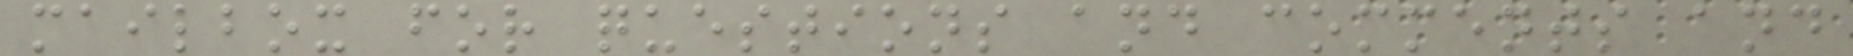mailbox for questions and comments and
